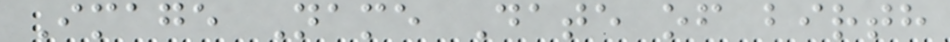Image Name Date of birth
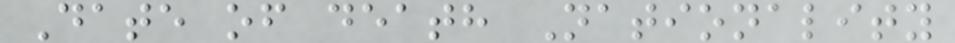Date of death Nationality
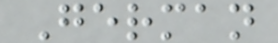German
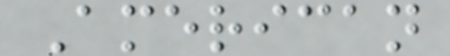American
